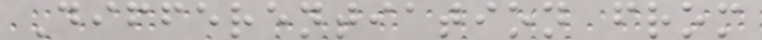Differentiation from
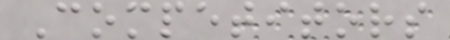Competitors
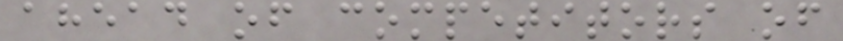ahead of competitors of
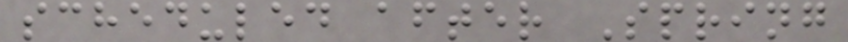scheduled after Spring
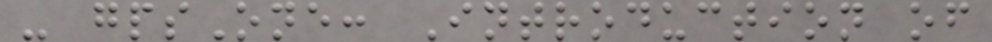- gpsOne: Introduction of
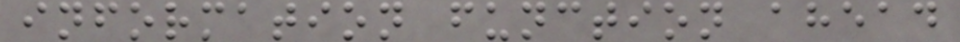information function ahead
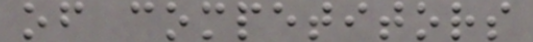of competitors
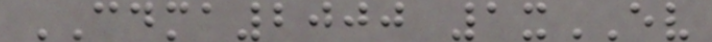CDMA2000 1xEV
